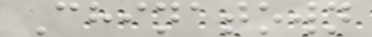Chinatown
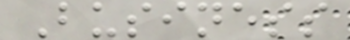Business
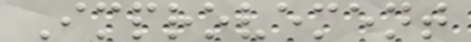Improvement
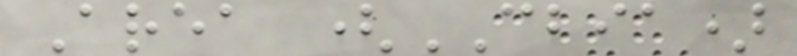Area (CBIA)
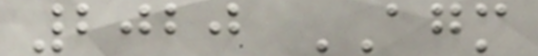2020 AGM
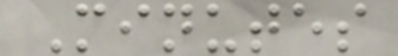Minutes
